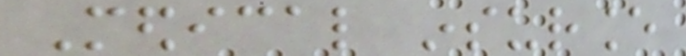Medical insurance
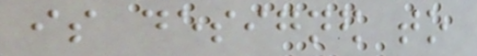is designed to
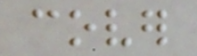cover
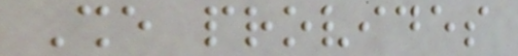She provides
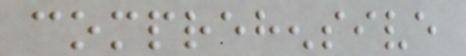comprehensive
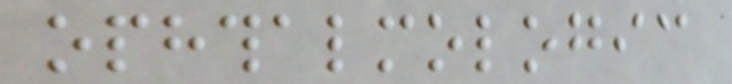ophthalmologic
